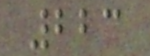223
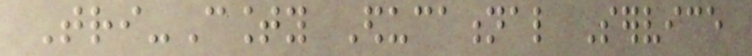Tri-County Educational Service
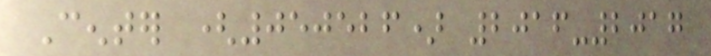Center (050526) 2016-2017
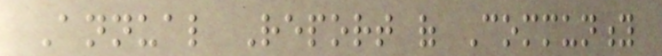Annual Report of Community
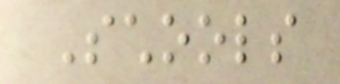Schools
